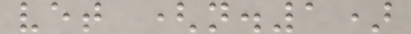vet (n.1)
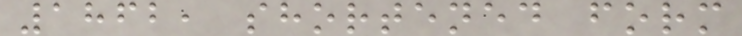1862, shortened form
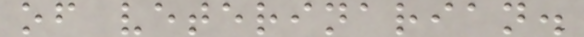of veterinarian.
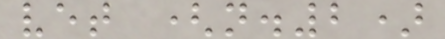vet (n.2)
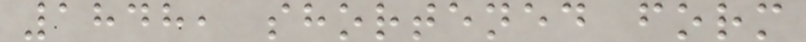1848, shortened form
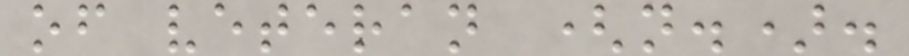of veteran (n.).
